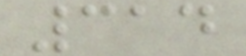314
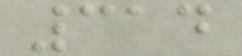314
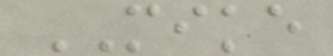MIKE
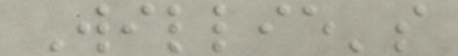Willie's
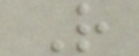R
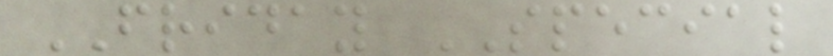FRIDAY SPECIAL
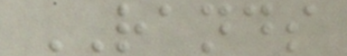RANDS
